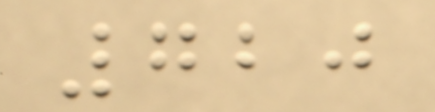720
